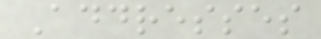Addresses
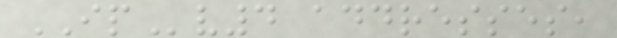IPv4 addresses,
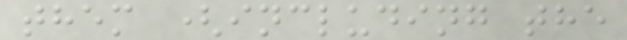them (including the
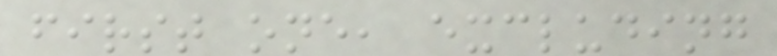first one, excluding
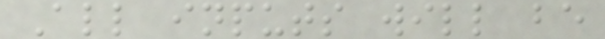All inputs will be
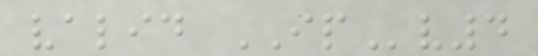valid IPv4
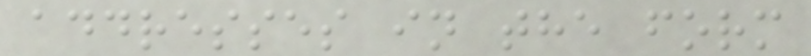addresses in the form
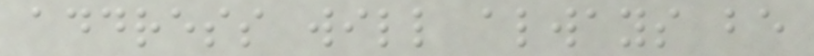address will always be
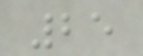25
